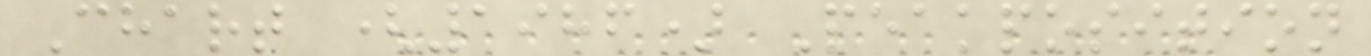Chart (1986) Peakposition
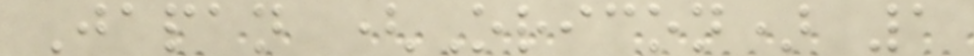Japan (Oricon) 1
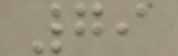79
